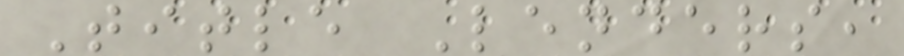Title Lenders,
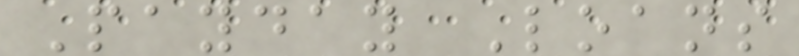Payday Loans
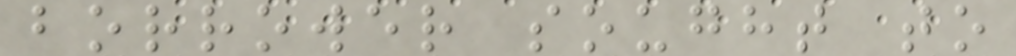borrower sought to
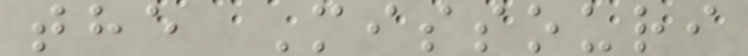the Missouri
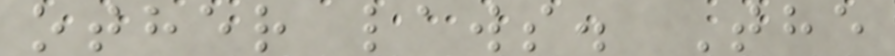other laws. The
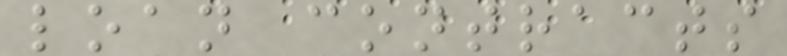loan contracts
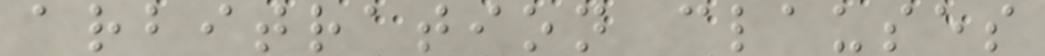arbitration clauses
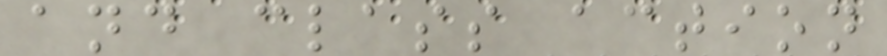and class action
